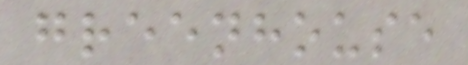greenhouse
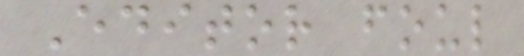Editor foul
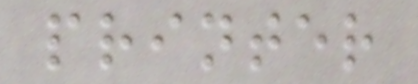printer
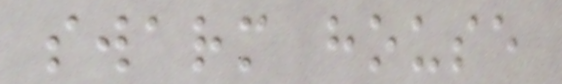swarm house
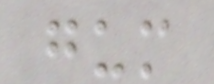gum
